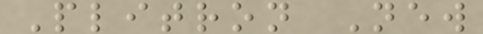Plitron New
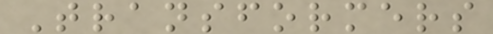Transformers
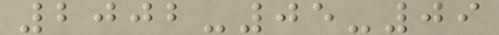2002-05-09
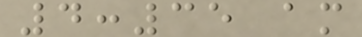4:35 am
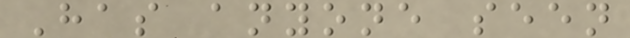Has anyone seen
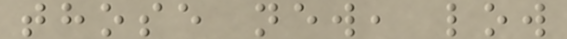those new, low
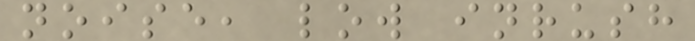noise, low inrush
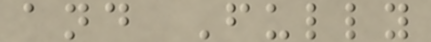and Fully
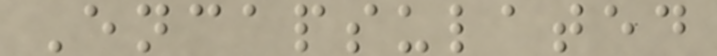Encapsulated
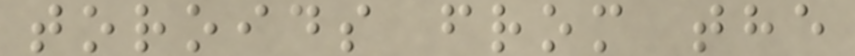toroids from the
